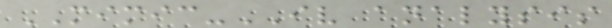MIMIC-IV analysis
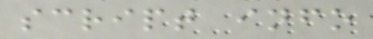script info
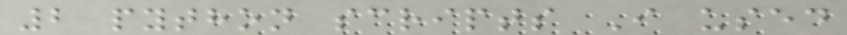2 python scripts I used
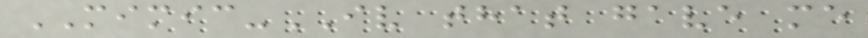MIMIC-IV that gave me
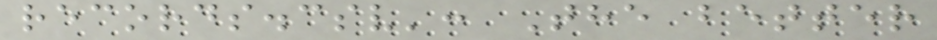records.csv': The better
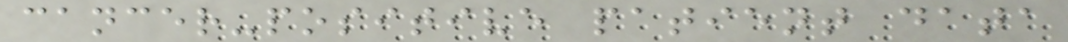cancer-positive patient data
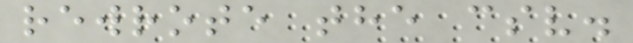rewrote the csv.
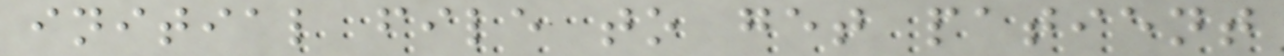initial file to get patient
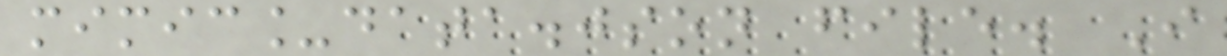mimic_data.json file. I
